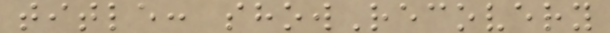title: showRecovery
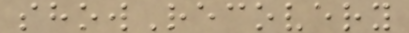showRecovery
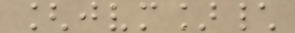[jvm]\
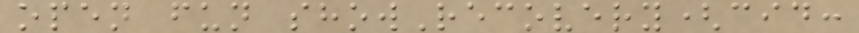open fun showRecovery(cid:
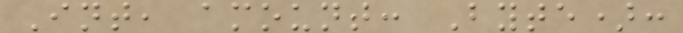Int, amount: Byte):
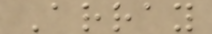Array
